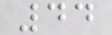44
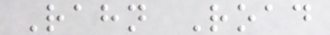Rahn Road
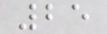25
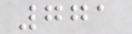771
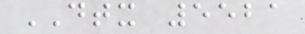DTX 5521
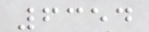6354
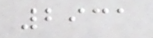2931
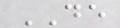DE
